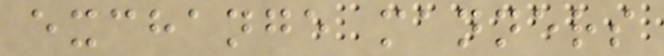exchange manners
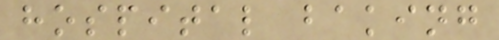hospital baking
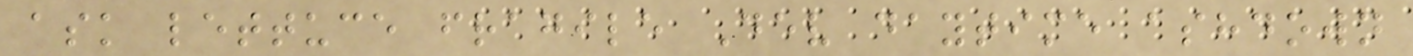ask lettuce fragile Dev daytime ashdown
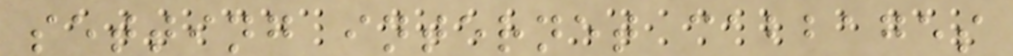setting internet cabbages
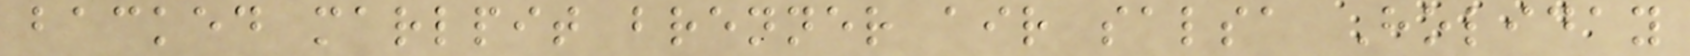backed marlpit brenner air salsa Holiday
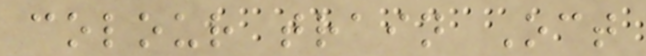colour train Oct
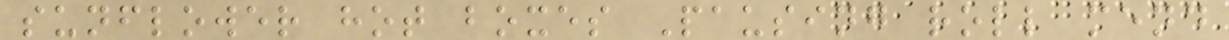sunflower hot boxes Pausing roll mend
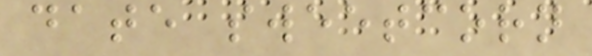date sweetcorn
